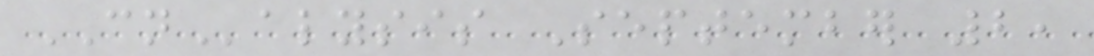CNalysis September 2,
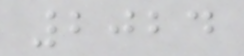2024
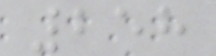258
